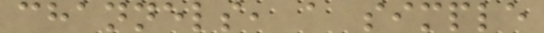channels, a simple
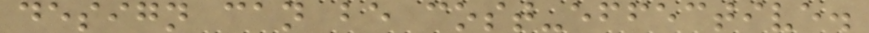design can be cost-effective.
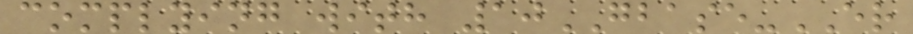complying with 10GBASE-ER
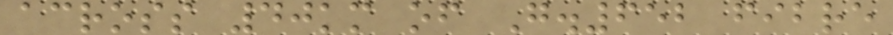across 40km of G.652 fibre
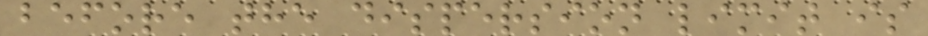before the dispersion limit is
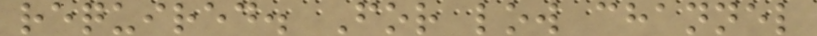required. For low channel
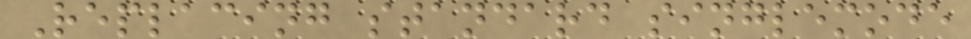Replacing standard singlemode
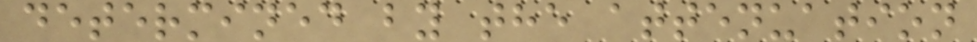determined by the attenuation
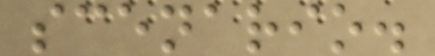scenario.
